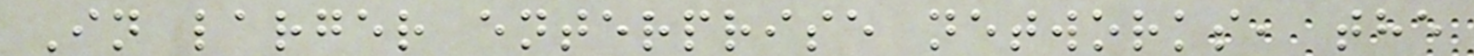In larger enterprise networks, the
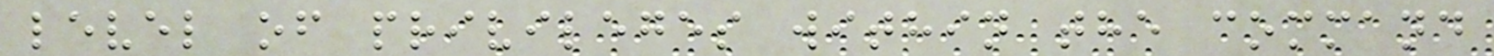level of privileges within the command
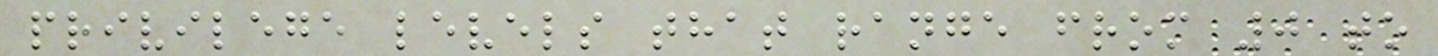privilege levels that range from 0 to
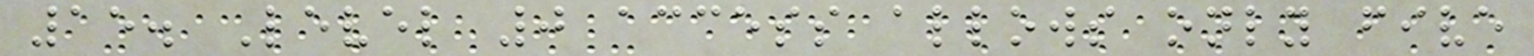15. Level 0 access allows only five
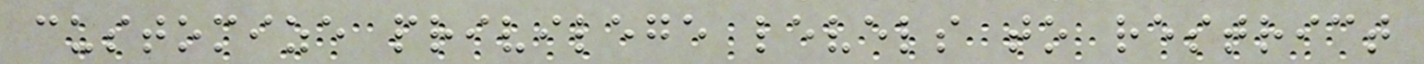customize privilege levels to restrict
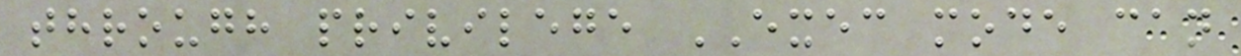through privilege EXEC mode can
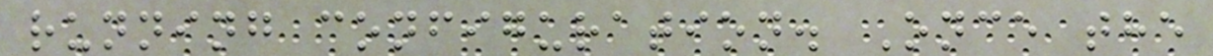running configuration. Once the
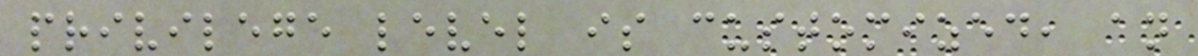privilege level is customized, an
